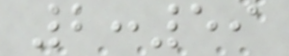2:59
